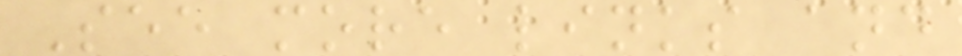See more links and
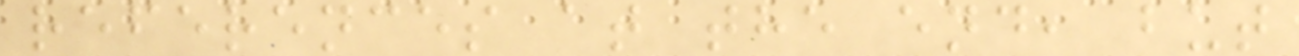references at the end, but
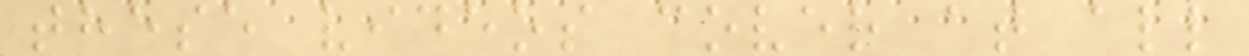these videos cover at all
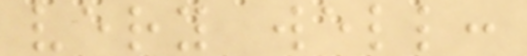very well:
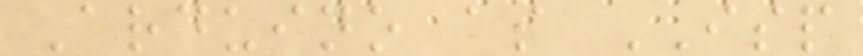Arduino as ISP
